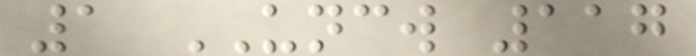1 UNCW 117
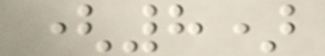(8)
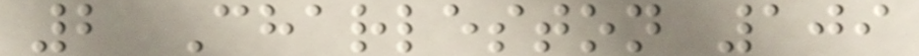2 Charleston 109
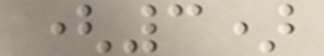(3)
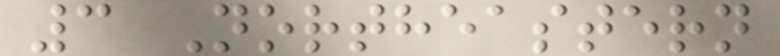3 Northeastern
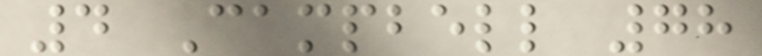4 Campbell 78
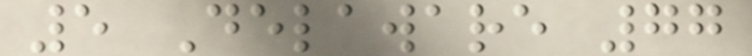5 Delaware 77
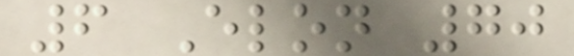6 Elon 70
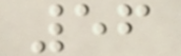56
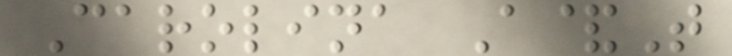Carolina A&T
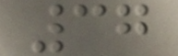37
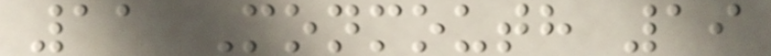11 Monmouth 19
